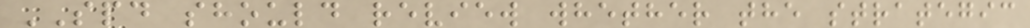SPD should review whether the strategic
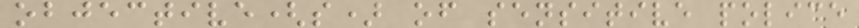objective(s) of sensitive police
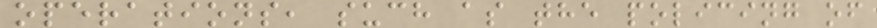operations, such as the policing of
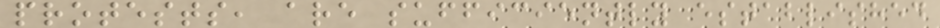protests, are sufficiently established
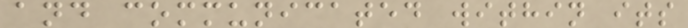and communicated within its
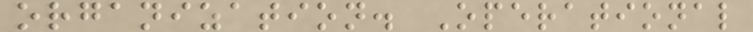organization. Operational
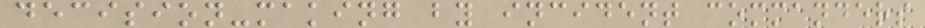decision-making by incident commanders
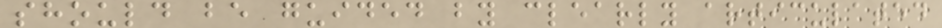should be guided by clearly articulated
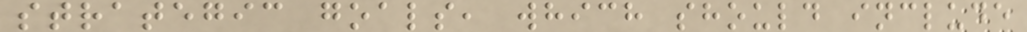strategic goals, which should include
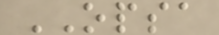OPSA
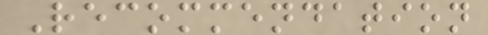Recommendation
